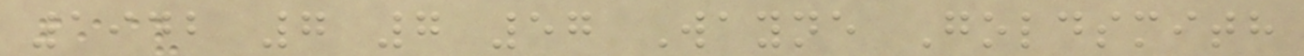1942 7 7 57 Wayne Goldsmith
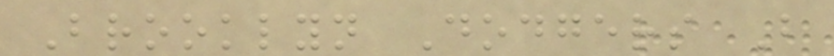Brooklyn Dodgers B
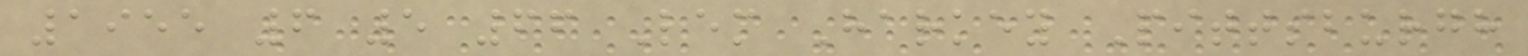1955 6 5 66 Lem Harkey Pittsburgh
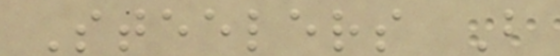Steelers B
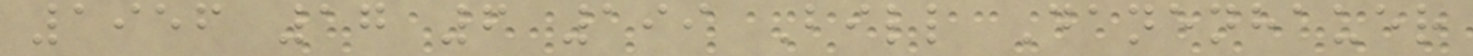1956 17 6 199 Bill Danenhauer
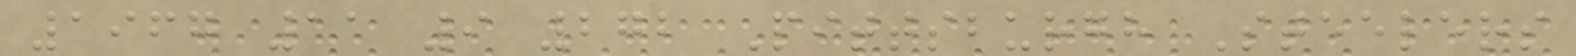1967 11 9 272 Pittsburgh Steelers
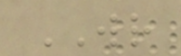WR
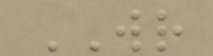WR
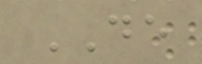DE
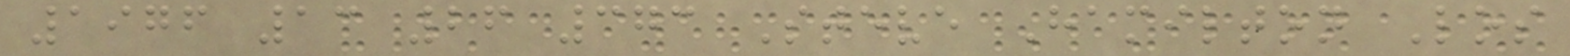1976 13 26 373 Steve Hamilton Los
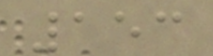153
